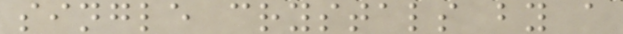single crystals by a
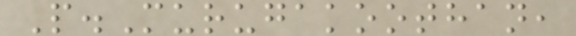P.Murugakoothan,
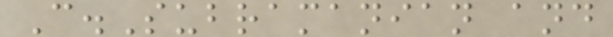C.Subramanian and
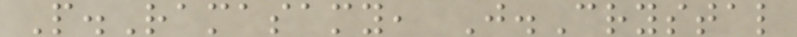P.Ramasamy, J.Crystal
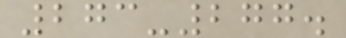273-277.
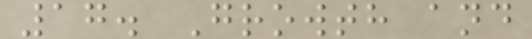17. Growth and
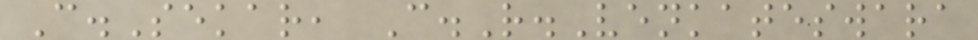C.Sekar, C.R.Venkateswara
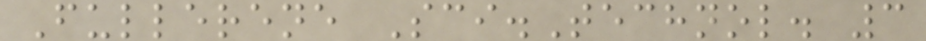Fullerene Sci.Technol. 3
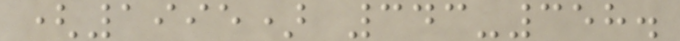(1995) 343-358.
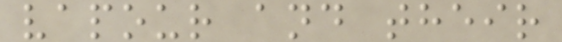vapour and their
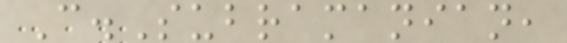C.Subramanian,
